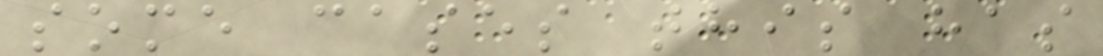some cases this has
